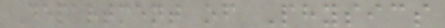Department of Physics
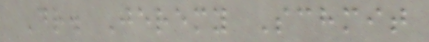Dr. Jeremy Schmit
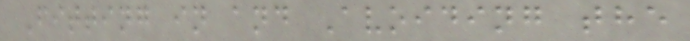Fitting in and Avoiding the
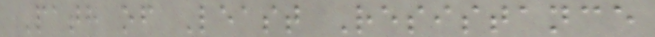Path of Least Resistance
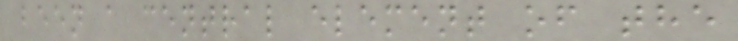been a central element of the
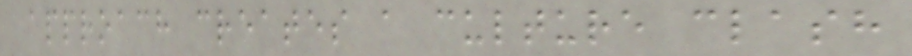approach creates a culture clash
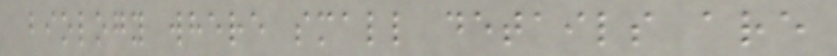biology where small details are
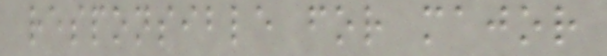responsible for major
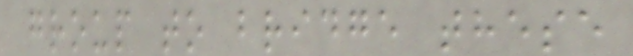group to bridge these
